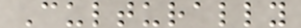Culturally
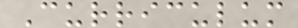Curriculum
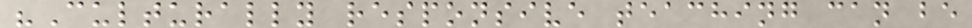"Culturally responsive teaching can be
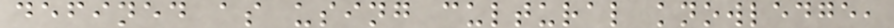defined as using cultural knowledge,
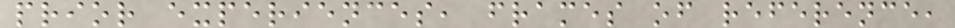prior experiences, frames of reference,
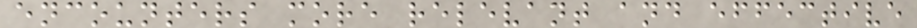encounters more relevant and effective
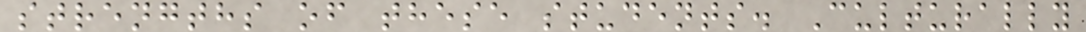strengths of these students. Culturally
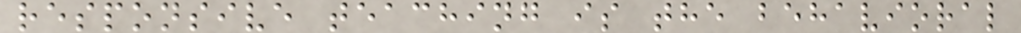responsive teaching is the behavioral
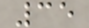35
